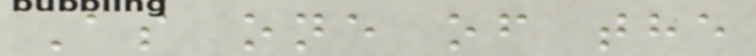As one of the
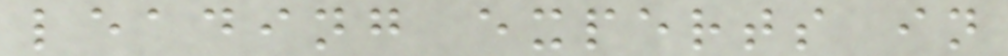leading experts in
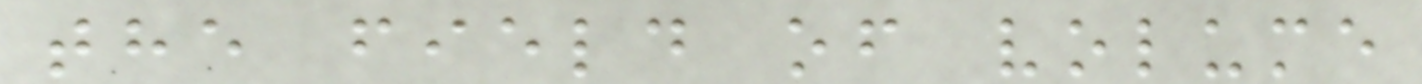the field of volume
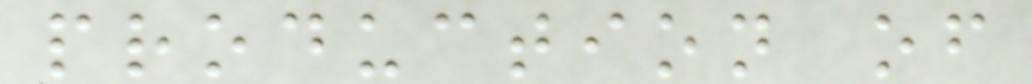production of
